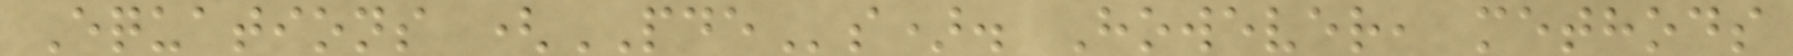Equations (PDEs). However, methods
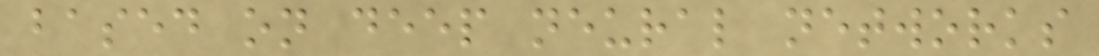based on deep neural networks
